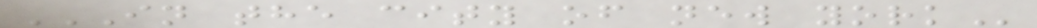IN THE CITY OF NEW YORK
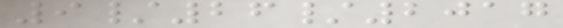9/26/2017
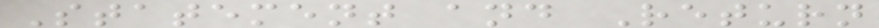Statement and Return
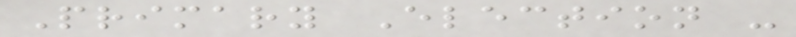Primary Election -
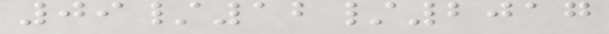09/12/2017
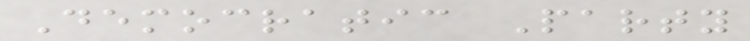Democratic Party
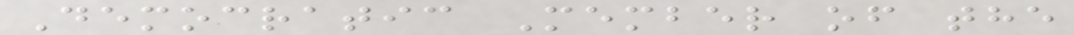Democratic Member of the
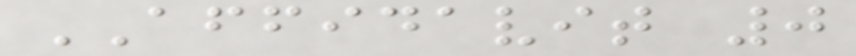AFFIDAVIT 0
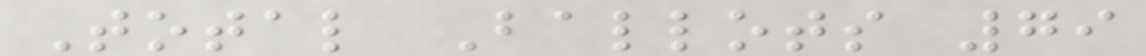Total Ballots 79
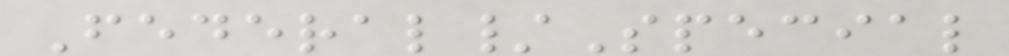Federal/Special
